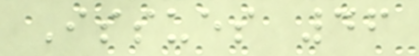Issues 46
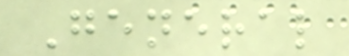General
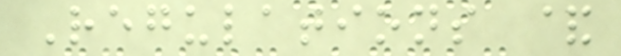Regulations &
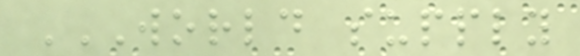WORLD SUPPLY
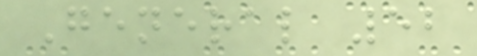General 52
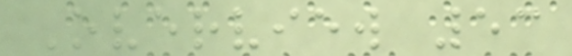Overview 53
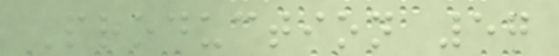Production 57
